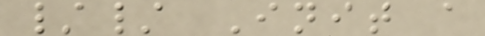// Init a
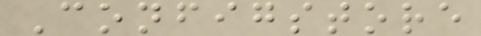Configstore
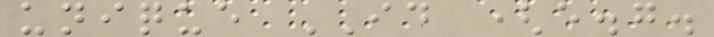unique ID (e.g.
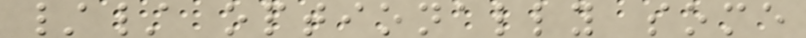// optionally some
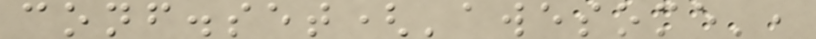conf.set('awesome',
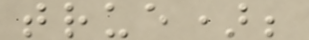true);
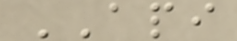API
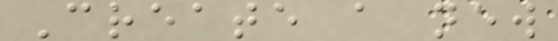Create a new
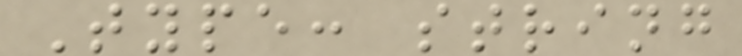Type: string
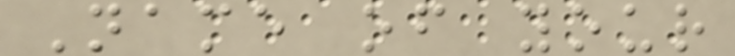Name of your
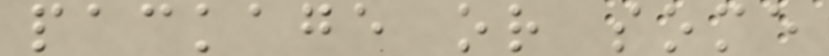package or some
